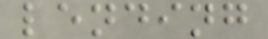lending
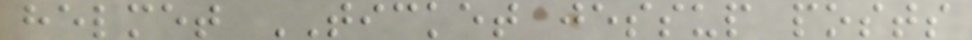helmet TICKET jessup posts
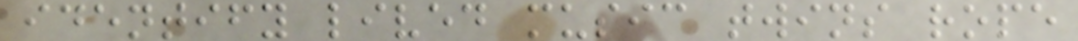identify lived music twins rope
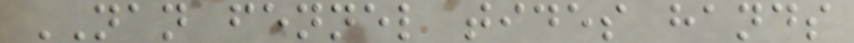NAN fennel tides hands
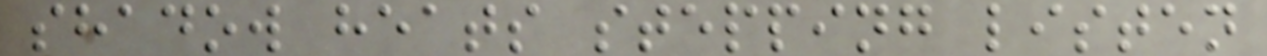shadow heats stepping listen
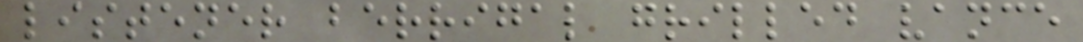listener berrigal grilled vance
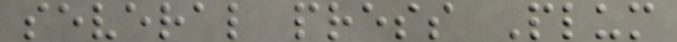several press Plum
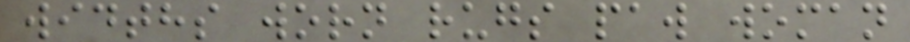widths worn rugs paw woman
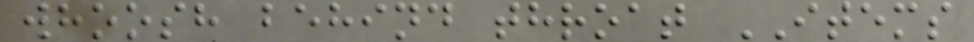whoosh behind throat ITEMS
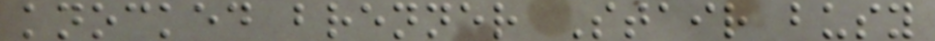knocked brenner Stair busy
